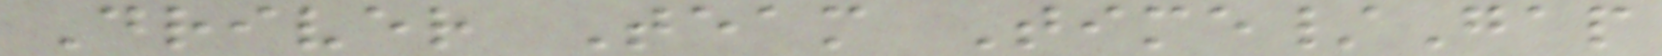Driver Team Time/Gap
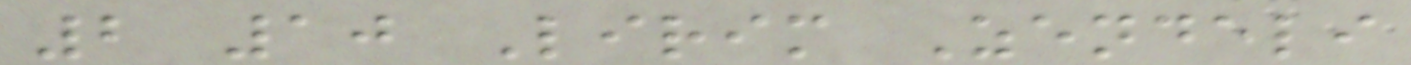2 10 Lirim Zendeli
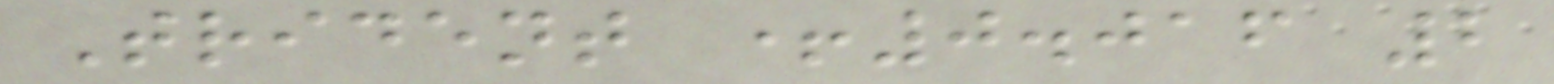Trident +0.016 2
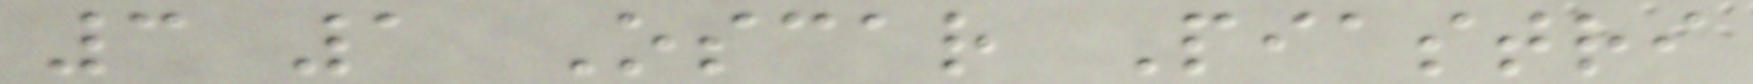3 1 Oscar Piastri
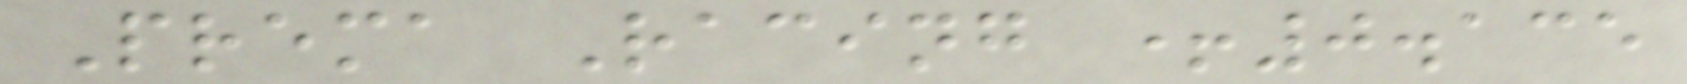Prema Racing +0.135
